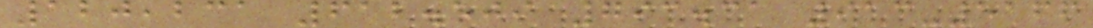120,231 612.509 793.31 913-5166
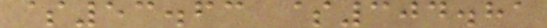$53.63 $304.81
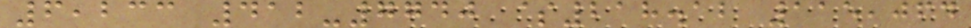6,233 412-7740 $218.12 115,064
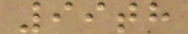99th
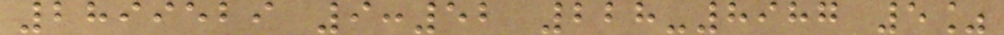2899529 9:52 228-8987 5%
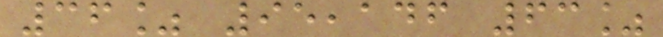36% 95,146 63%
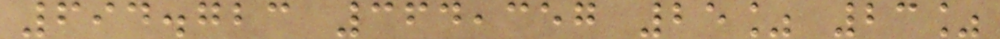694.723 364,357 25% 23%
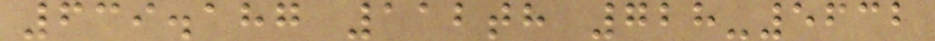639.187 112th 728-5632
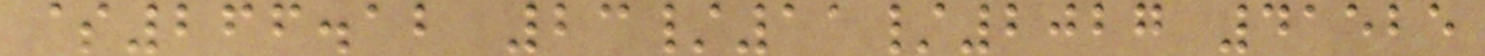$266.12 23/11/2027 41525
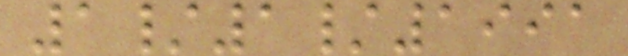1/1/1991
